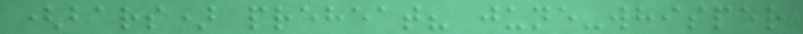(bars) preheat? june-whisper
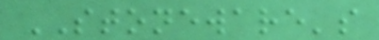STONEWARE's
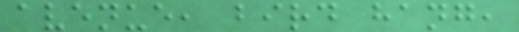avenue, bird hang,
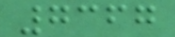7367
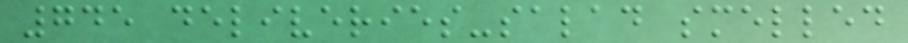745 deliveries-salad smelled
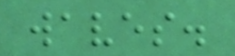waves.
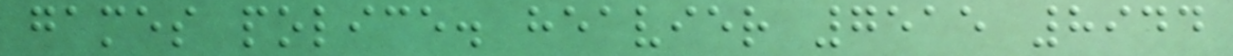games police. heavier 7515 8944
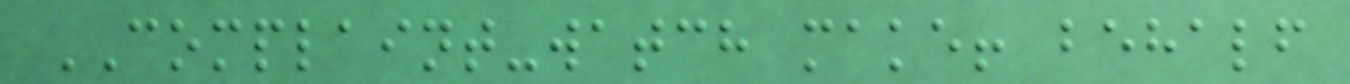COMPLAINT-watch make! behalf
